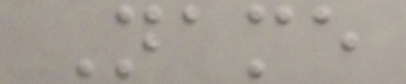Name
